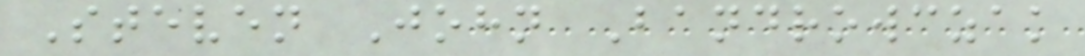Steven John Bandrowczak
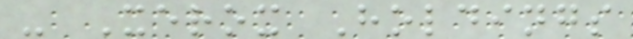- Xerox Holdings
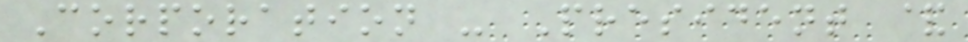Corporation - President &
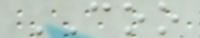COO
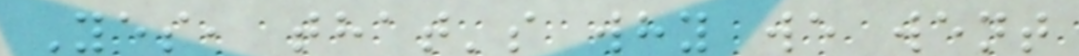Yes, that's why we went
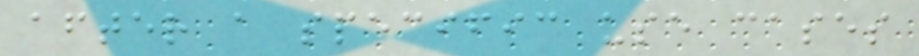after a specific use cases
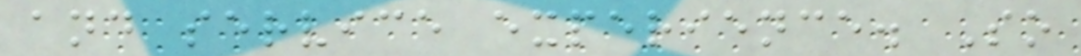and service experience. So
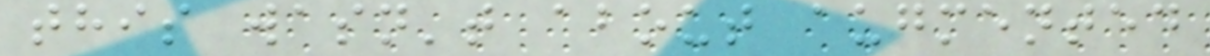this wasn't about augmented
